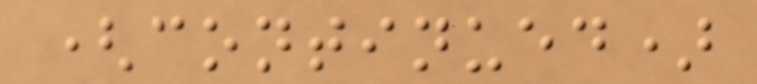(continued)
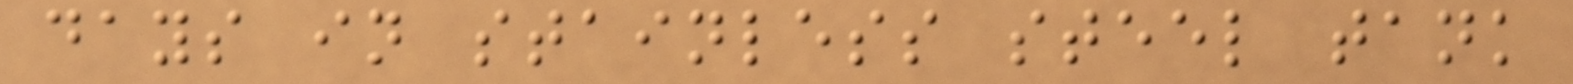days in stainless steel tank
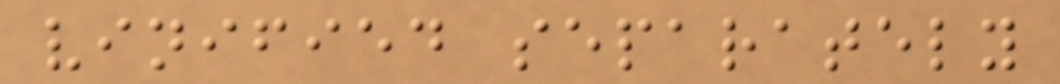vinified separately
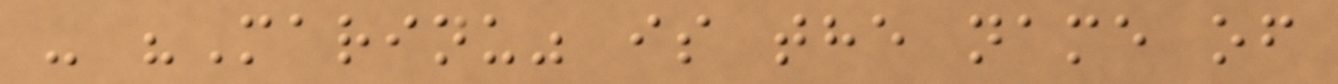- "Marinu" is the name of
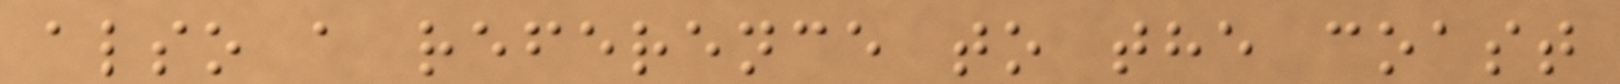also a reference to the coast
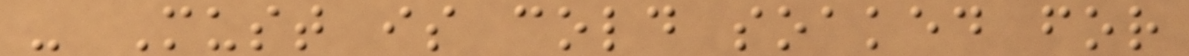- Must is cold soaked for
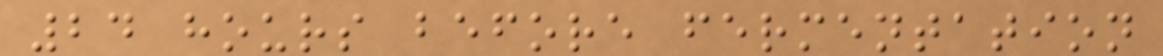24 hours before fermentation
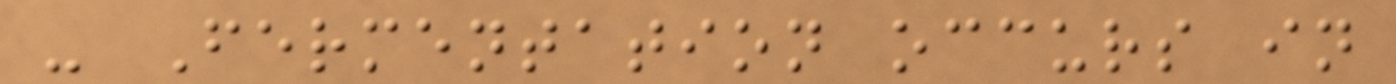- Fermentation occurs in
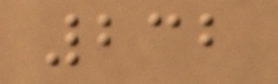232
